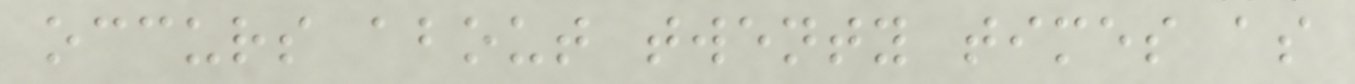occurs about twenty times as
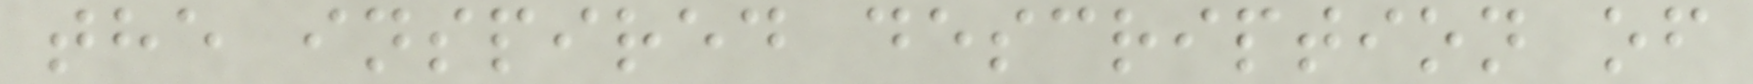the inspired description of
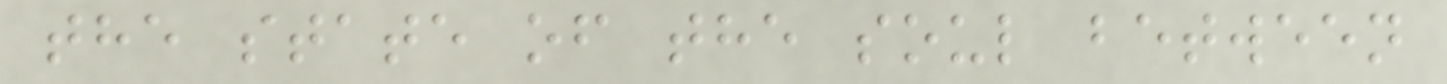the state of the soul between
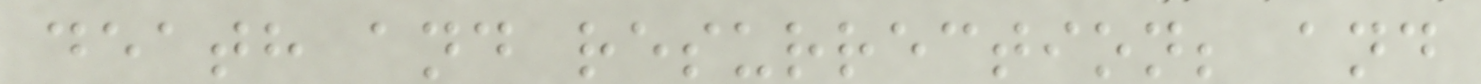death and resurrection; and
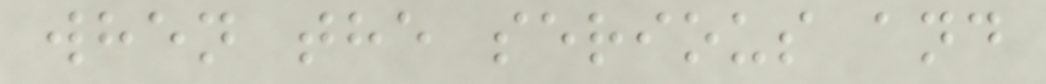when the serious and
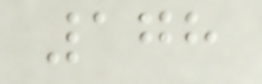178
